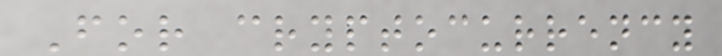For cryptocurrency
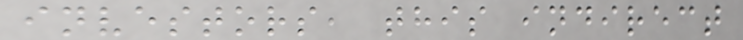investors, this indirect
